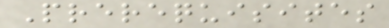Prerequisites
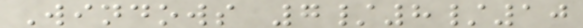Windows 7/8/10
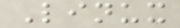Linux
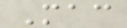Mac
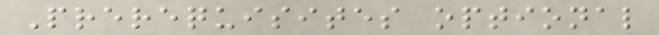Prerequisites optional
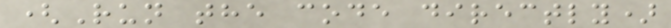(Run the code directly)
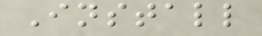Install
